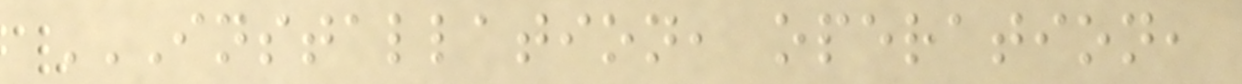INSTALLATION, OPERATION,
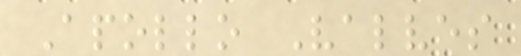Apollo Valves
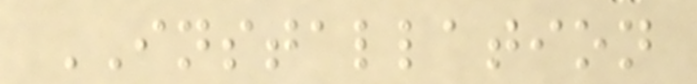INSTALLATION
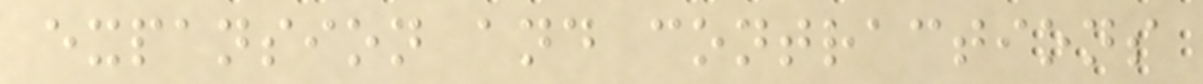expansion and contractions
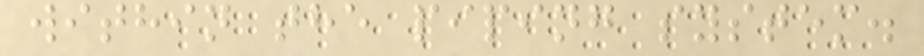within the piping system.
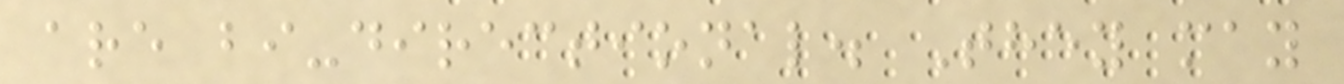are bi-directional. They may
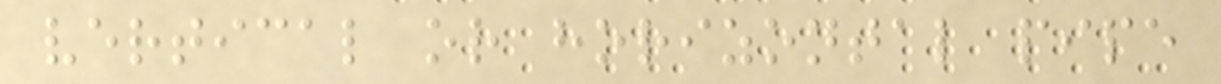vertical or horizontal pipe
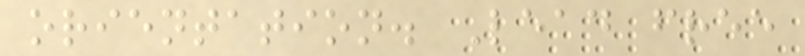orientation. Lead free
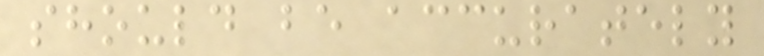should be accurately
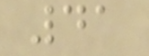41
